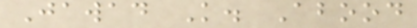Jawad K. Abood
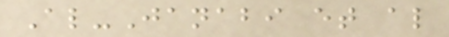Al-Janabi et al
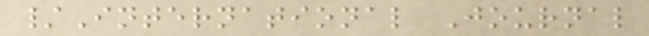/International Journal
